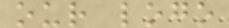our logo
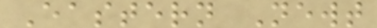Eastern Newt
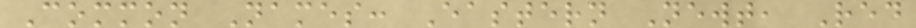Common Names: Eastern Newt, Red
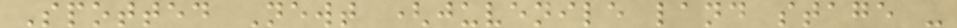Spotted Newt (juvenile land stage -
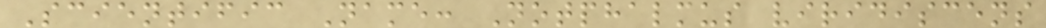Scientific Name: Notphalmus viridiscens
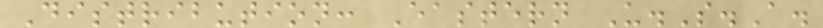Distribution: Eastern U.S.A.
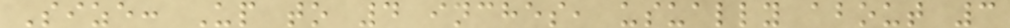Size: Up to 4 inches, usually about 3
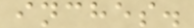inches.
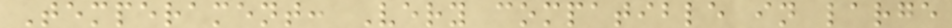Temperament: Very compatible in large
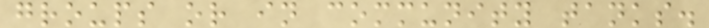groups or in community tanks.
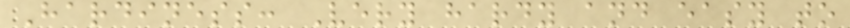Hardiness: Very hardy and easy to
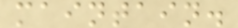maintain.
